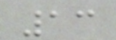13
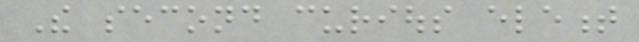The second curious element
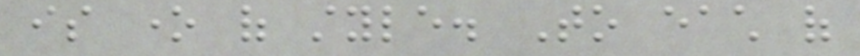is one of style. To each of
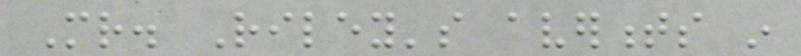Mr. Riley's averments in
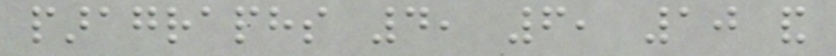paragraphs 4, 6, 10 and
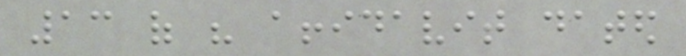13 of his affidavit dated
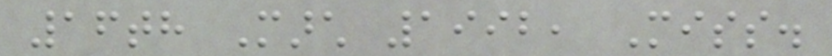16th March 1992, Miss.
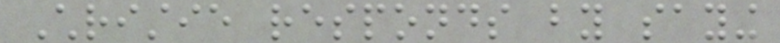Christie responds by saying
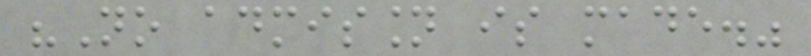"No admission is made."
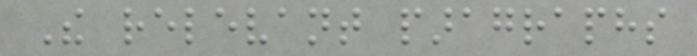The relevant paragraphs
